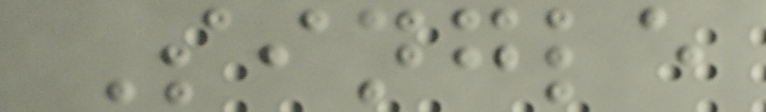Single
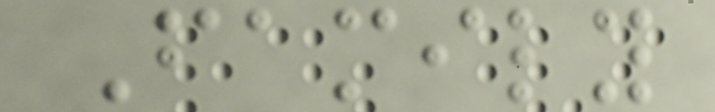Family
